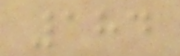184
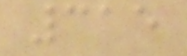315
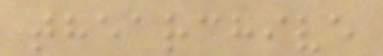thearchive
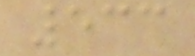533
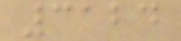3124
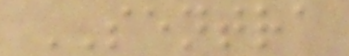SENTRA
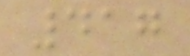417
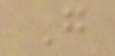G
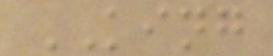KING
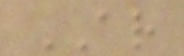AR
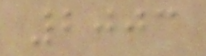2003
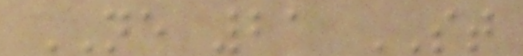NE 21 ST
